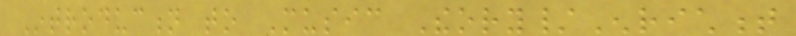Introduction to Music Theory/Enrichment
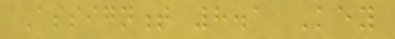Assignment 8.1 Key
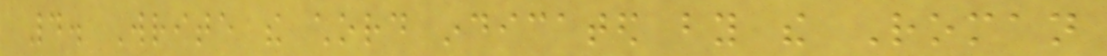4. Write the chord indicated by the Roman
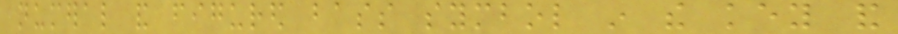numeral and figured bass symbol in the key and
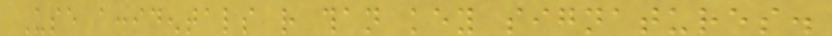Use accidentals rather than key signatures.
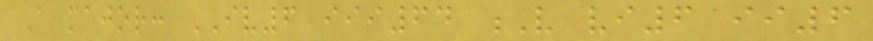A major: IV6 iii64 V vi6 ii6
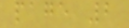page 2
